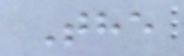The
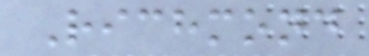Richmond
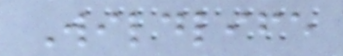Wildlife
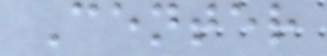Center
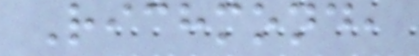Richmond,
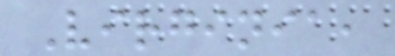Virginia,
